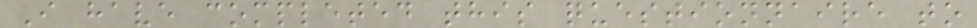I have completed this questionnaire to
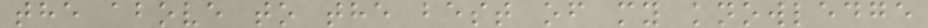the above to the best of my knowledge
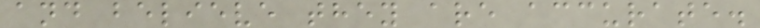and believe they are accurate.
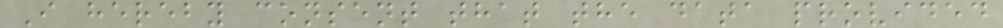I hereby consent that the data provided
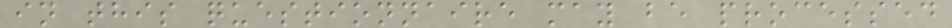in this questionnaire may be processed
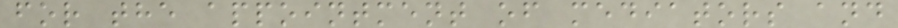for the appointment of mediators and
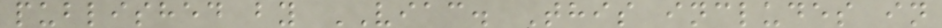published by VIAC. This includes in
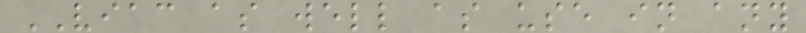VIAC as well as use in any
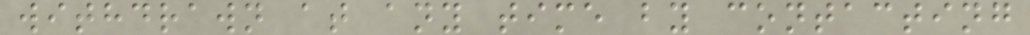withdrawn at any time by contacting
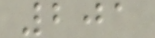201
